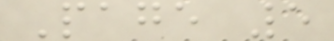Page 5
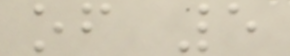of 5
